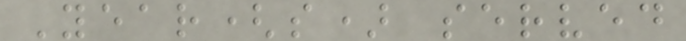Year(s) served
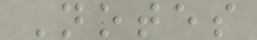Notes
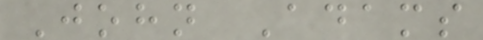John Adams
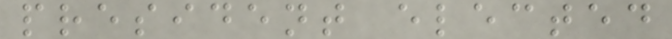president elected
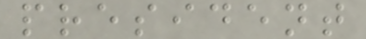president
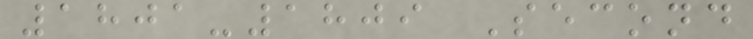1801-1809 Second
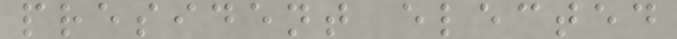president elected
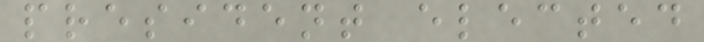president elected
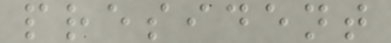president
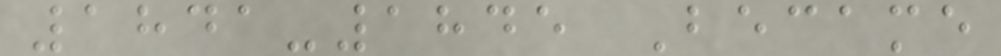1841-1845 Became
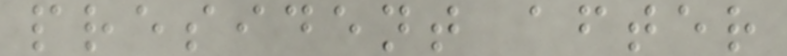president after
